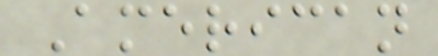American
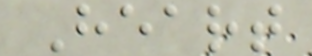Heart
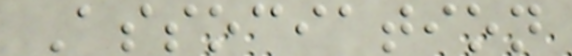Association
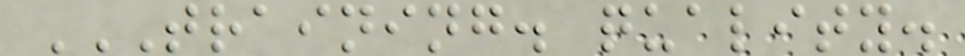TRAINING. QUALITY.
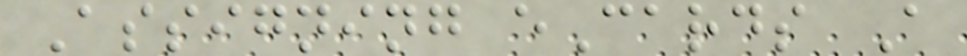Assigning eCards A
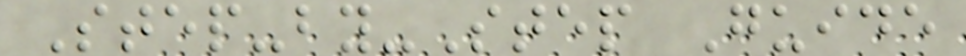Step-by-Step Guide
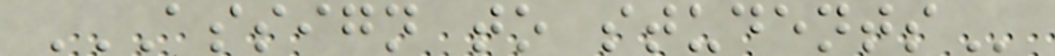ASSIGN TO STUDENTS
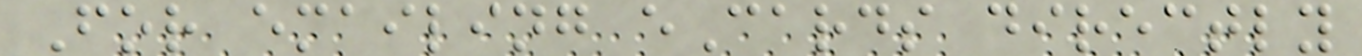For emailing eCards directly
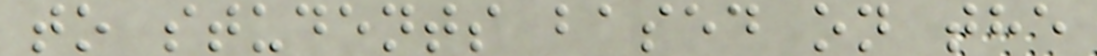to students based on the
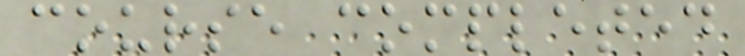course completed
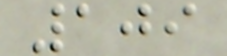109
